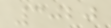3020
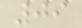09
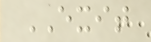EXIT
